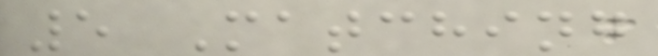5 Matching
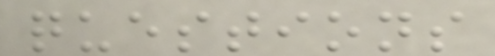questions
